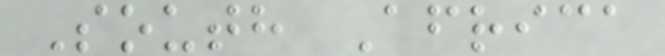South Africa
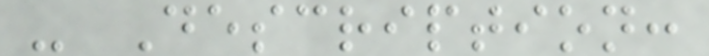- Description:
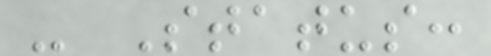- Status:
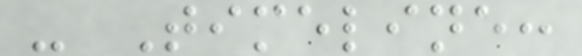- Timeline:
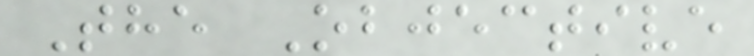The Objective
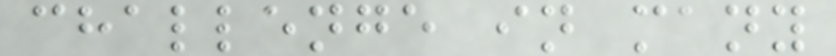challenge in many
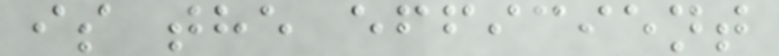is the efficient
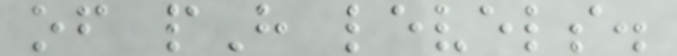of pH levels.
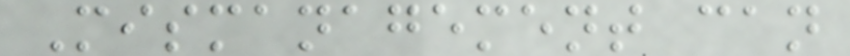Mismanagement can
